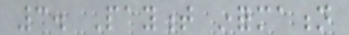3. Payment information
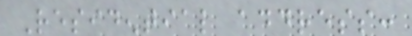Residential address:
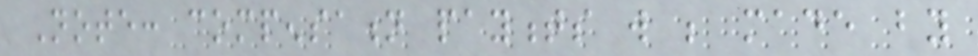Note: compensation payments will be made by
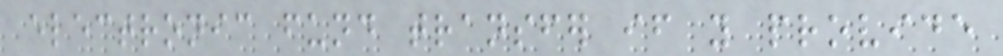electronic fund transfer if you provide
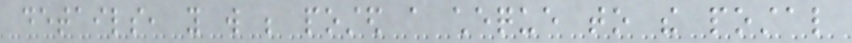details, you will be posted a cheque to the postal
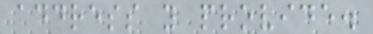address you provide.
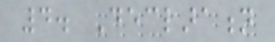4. Declaration
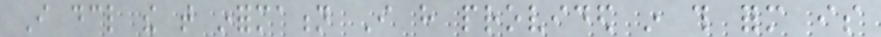I declare the that information I have provided in this form is
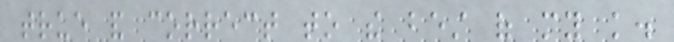true and correct to the best of my knowledge.
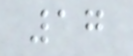17
